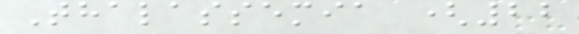Thalassemia (22
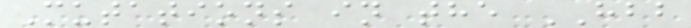Mutations in the HBB
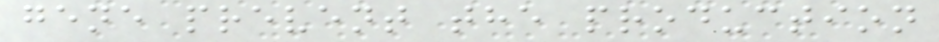gene prevent the production
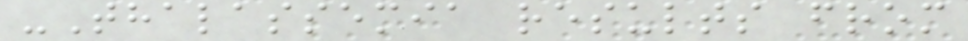-Thalassemia results from
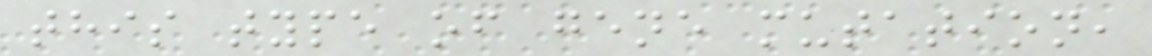this type of gene mutation,
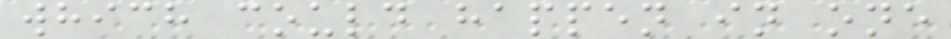which could happen in one
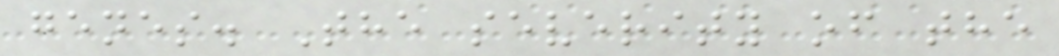genes. The severity of the
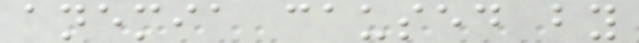anemia caused by
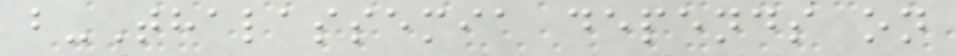b-Thalassemia depends on
